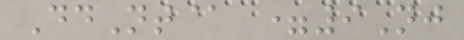DdNt@ =9Nj
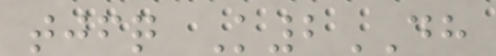tjfq K2DH
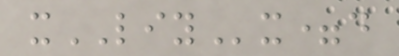xLIYx=d
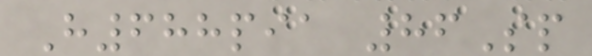H688pia 86Sp
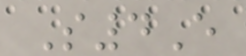S4E
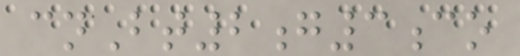cnBt2g3co
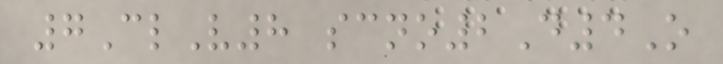7ClV8 scno2D4O
